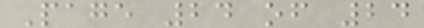Page 24 of 24
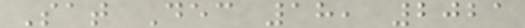Sat Dec 18, 2021
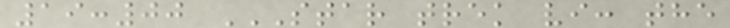19:00 STAR TREK VI: THE
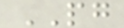PG
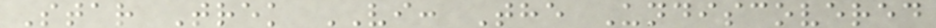Star Trek VI: The Undiscovered
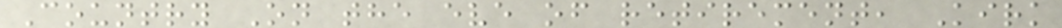Country On the eve of retirement, Kirk
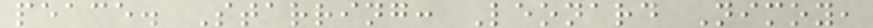peace. Starring: Leonard Nimoy,
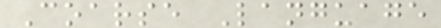Coarse Language
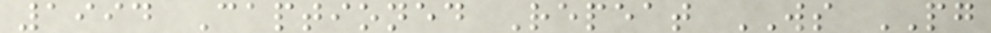1994 Captioned Repeat WS PG
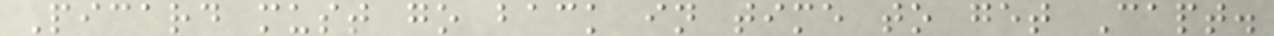Picard must go back in time to get Capt.
